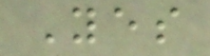Yes
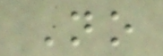No
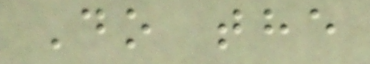Do the
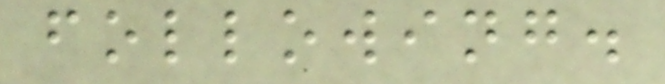following.
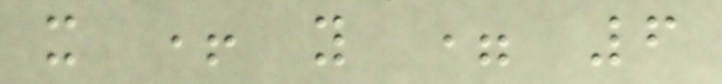x + y = 6
